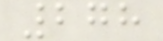278
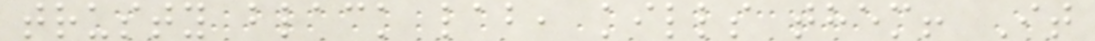trusty black lab, kills them! It
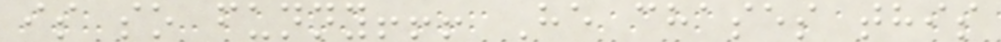is so funny!!! He chases this
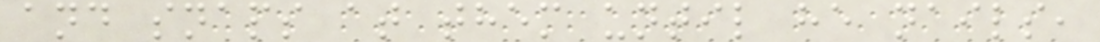and snaps at them until he nails,
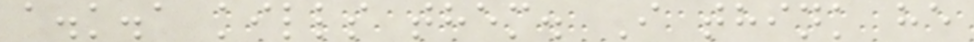a.k.a kills them. I think he
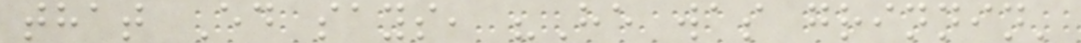that Ed says, "He was grinnin'
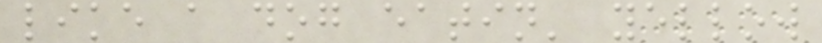like a dog eatin' yellow
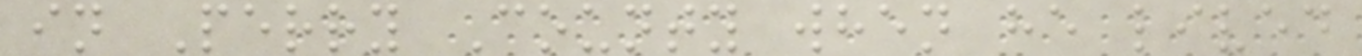in Perry County when he lived
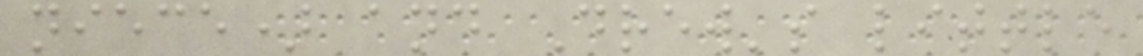niece) and Drew's little
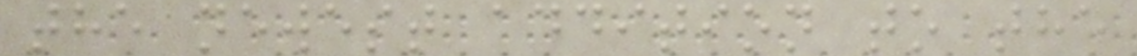the newest addition to the
